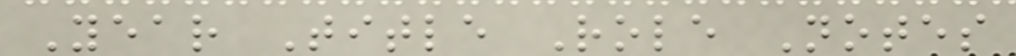Year Title Role Notes
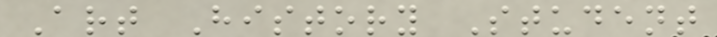Art History Student
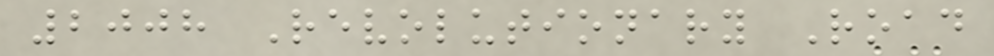2008 Revolutionary Road
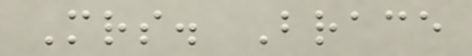Mrs. Brace
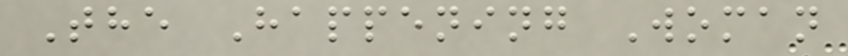The Happening Woman
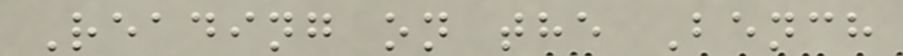Reading on the Bench
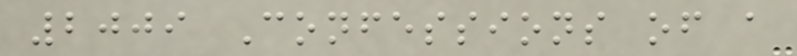2009 Confessions of a
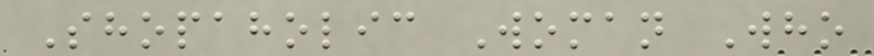Shopaholic Woman Who
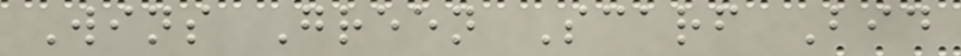Wins Green Scarf Bid
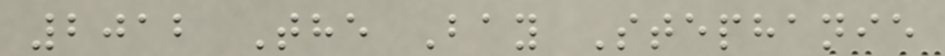2012 The Bay Stephanie
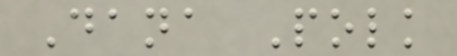Dana Polk
